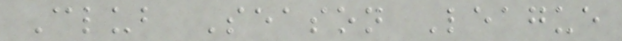Club Season League
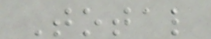Total
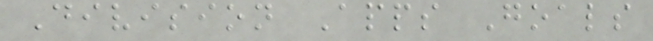Division Apps Goals
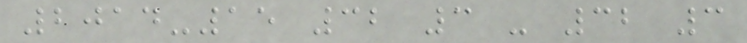2014-15 32 3 - 32 3
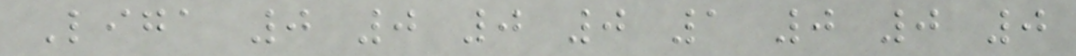Liga 0 0 0 0 1 0 0 0
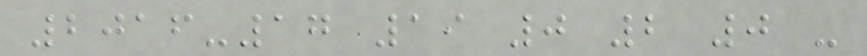2016-17 19 0 2 0 -
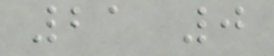21 0
